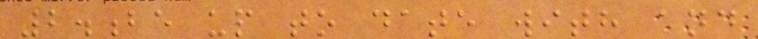2.be up to date with and
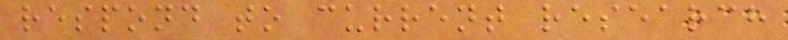respond to current research
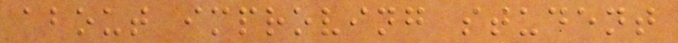about improving student
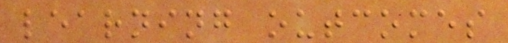learning outcomes
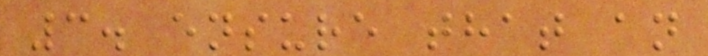3. ensure that an
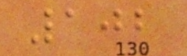102
